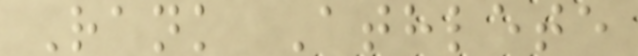Rank Athlete
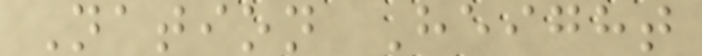Nation Height
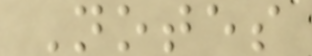Notes
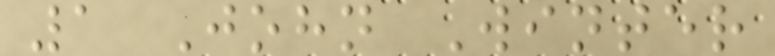1 John Winter
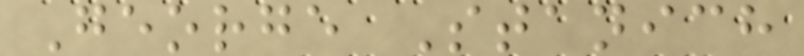George Stanich
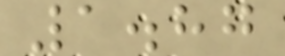1.87
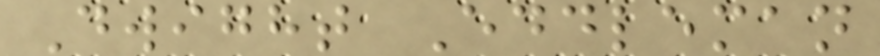Dwight Eddleman
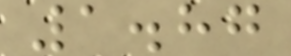1.87
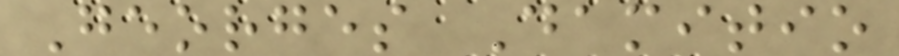Georges Damitio
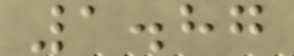1.87
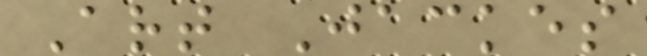Art Jackes
